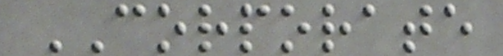CORPORATE
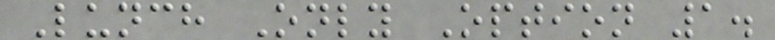Lunch Only Option 1.
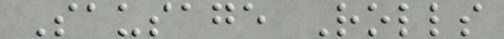Sausage Rolls
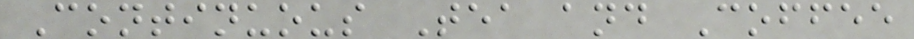Continuous Tea and Coffee
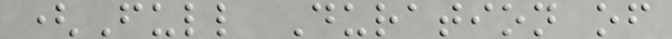(Full Duration of
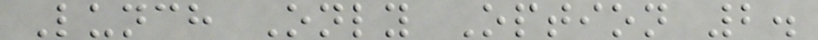Lunch Only Option 2.
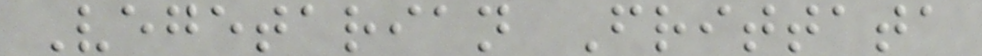Vegetarian Frittata
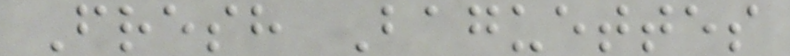Fresh Baguettes
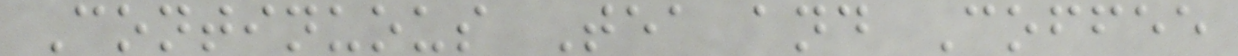Continuous Tea and Coffee
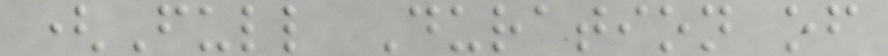(Full Duration of
